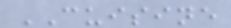CUISINE
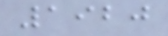1920
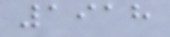1918
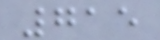715
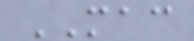MAC
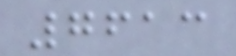7613
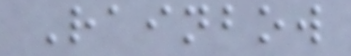Rainbow
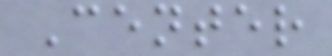Center
